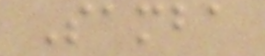Samba
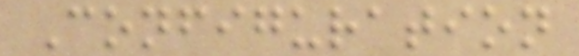Configuration
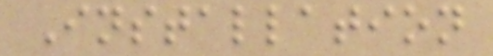Installation
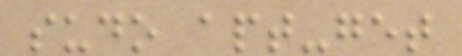sudo apt-get
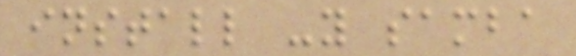install -y samba
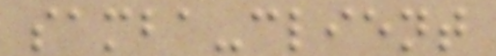samba-client
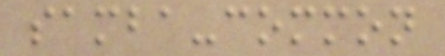samba-common
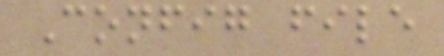Config file
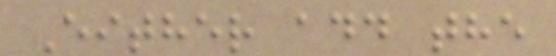Either add the
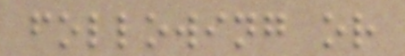following or
